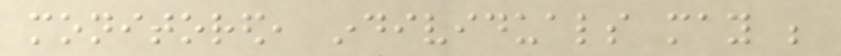monitored, individuals may be
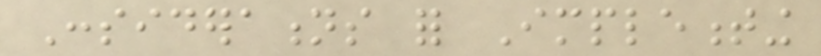Considerations for Implementing
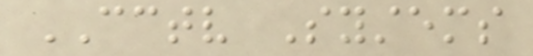CCTV Systems
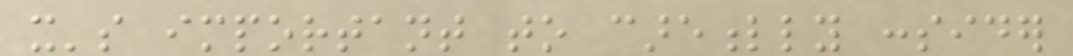it's important to carefully consider
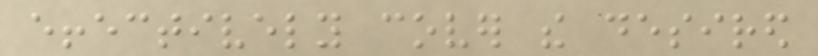effectively cover the desired
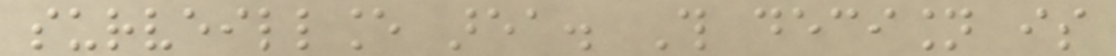surveillance area. This decision is
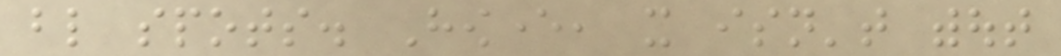blind spots. However, it isn't without
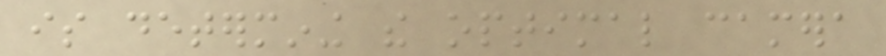is determining the optimal camera
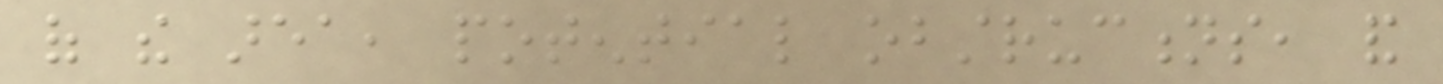of the area, potential obstructions, and
